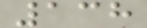138
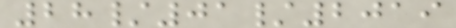28/01/2019
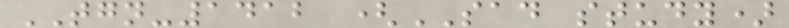TGN-1412 (SAD study)
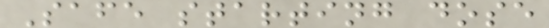Safe starting dose
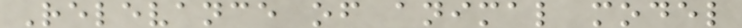Relevance of animal model
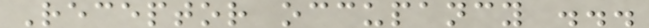Receptor occupancy ...
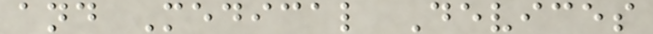and Medical Devices
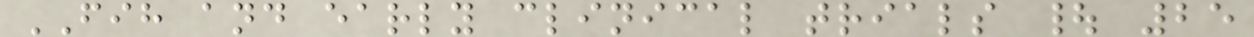FIH and early clinical trials | 25
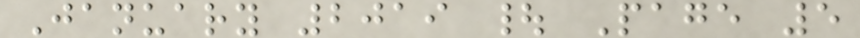January 2019 | Page 5
